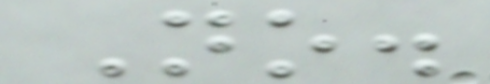No.
